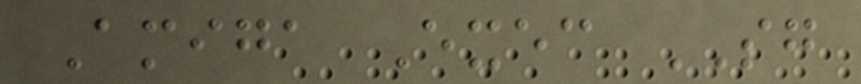Amiga Exec SG
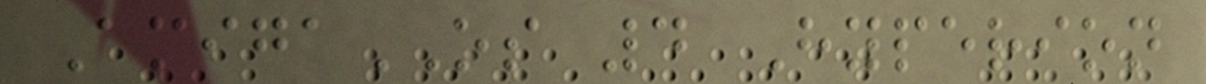AmigaOS 4 Hyperion
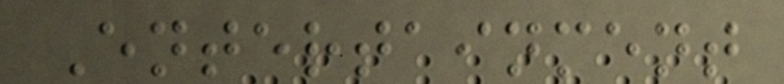Entertainment
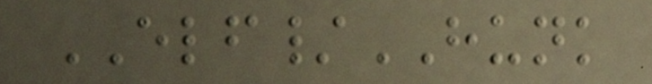ELF/HUNK
